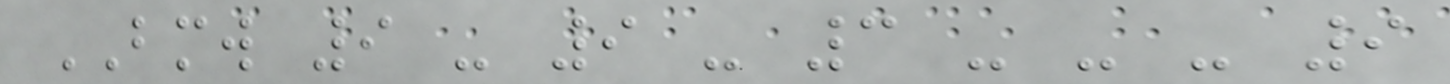BMW 9 - 9 - 3 - - - 9
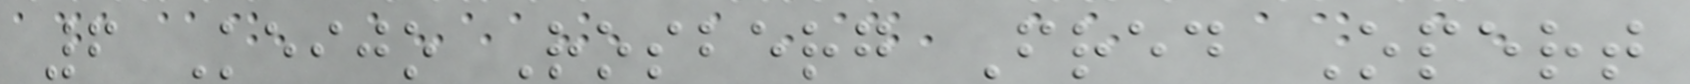6 Keijo Rosberg Fred Opert
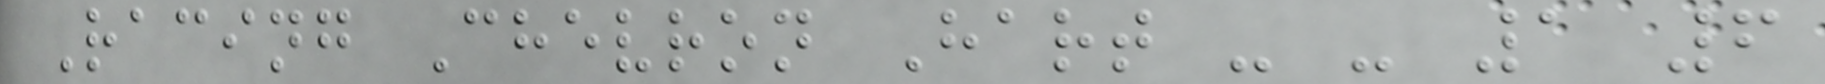Racing Chevron Hart - - 1 6
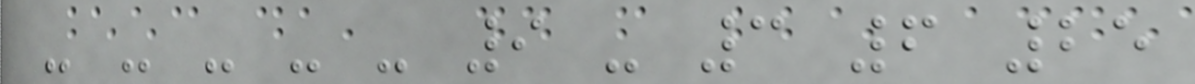- - - - - 9 - 3 6 25
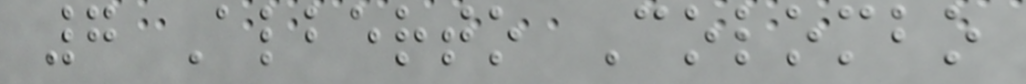7 Alberto Colombo
